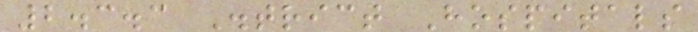2.3.3 District Hospitals
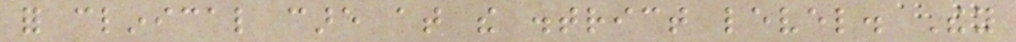for clinical care at the district level. They
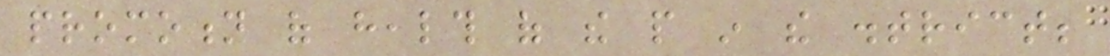promotion of health of the people in the district;
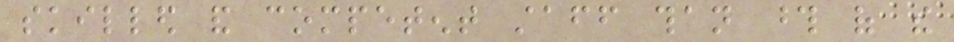skilled and competent staff than those of the
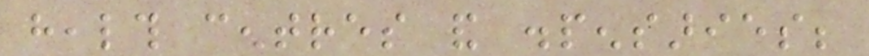health centres and dispensaries;
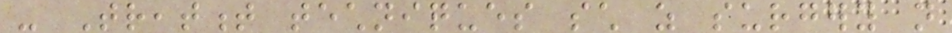- Treatment techniques such as surgery not
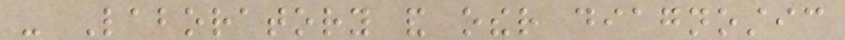- Laboratory and other diagnostic
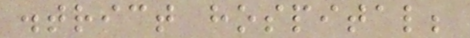district hospital;
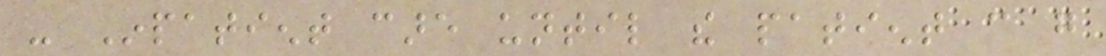- Inpatient care until the patient can go
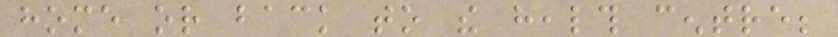home or back to the health centre;
